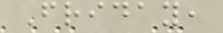Friday,
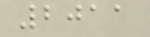2011
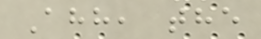Ahh, the
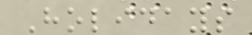Holidays
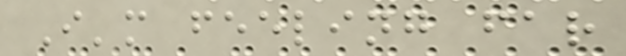I'm feeling far
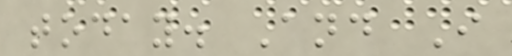today. And I
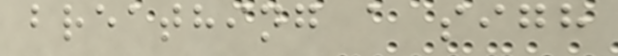breathing a sigh
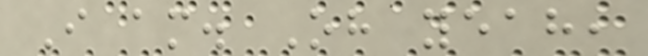I am. Oh yeah,
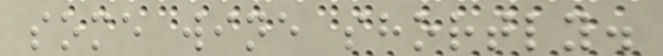some wine shortly.
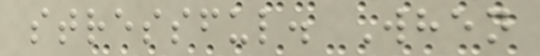stressful. When
